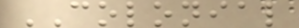COLONIAL
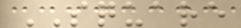SQUARE
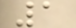1
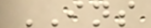INS
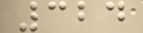324
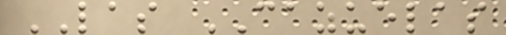LAS CAZUELAS
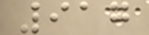917
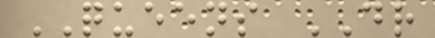QUEENS DR
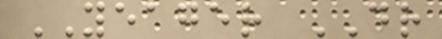YEAGER DR
